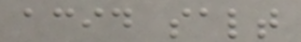acid salt
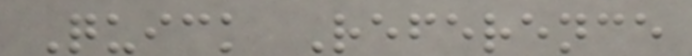Quick Reference
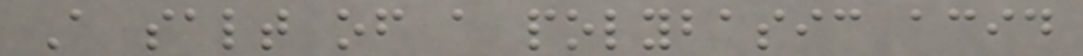A salt of a polybasic acid
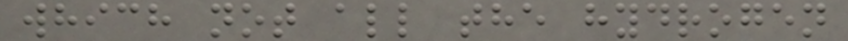which not all the hydrogen
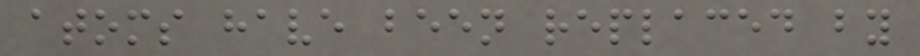atoms have been replaced by
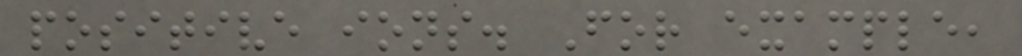positive ions. For example,
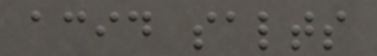acid salts
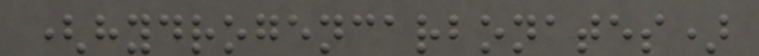(hydrogencarbonates)
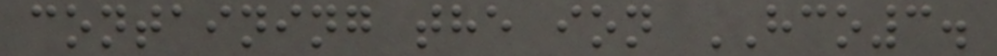containing the ion HCO3.
